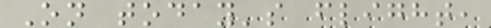On today's flight,
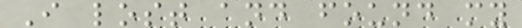I lost and found my
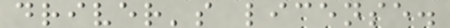driver's license.
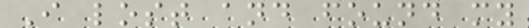I lost and found my
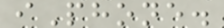iPhone.
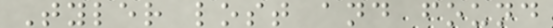Tyler lost and found
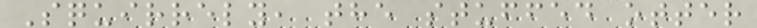Squirrely, the stuffed otter
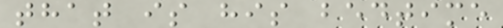that is his bedtime
